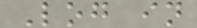Log in
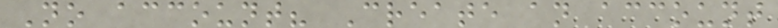No account? Create an account
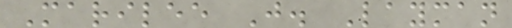Marilee J. Layman
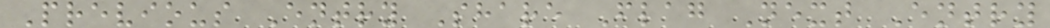Previous Entry Share Flag Next Entry
